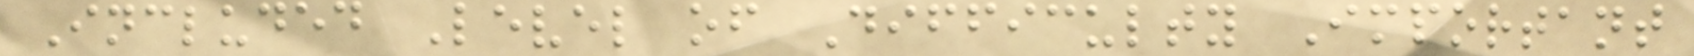Included Level of Difficulty Important
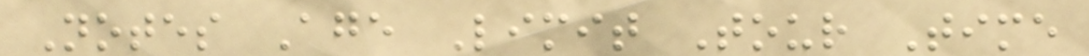Notes Age Limit Tour Time
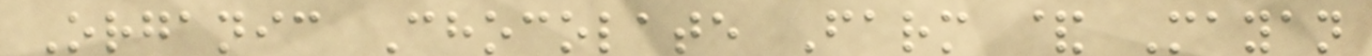Organic Chocolate Farm & Mayan
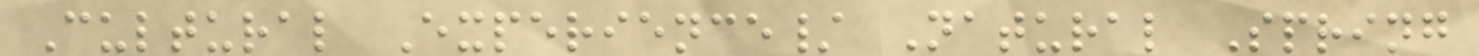Cultural Experience/ Natural Spring
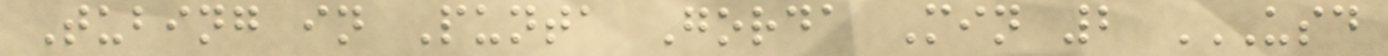Tubing in Punta Gorda Min 2 USD
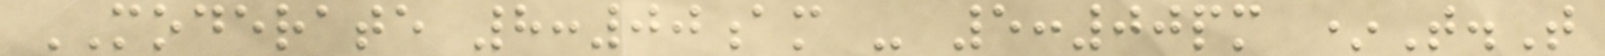MODERATE 8:00am - 5:00pm *T.T
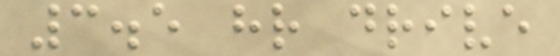3.5 hr drive
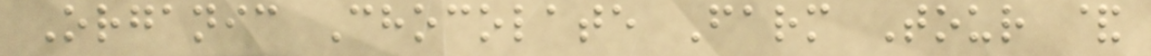Organic Chocolate Farm Tour &
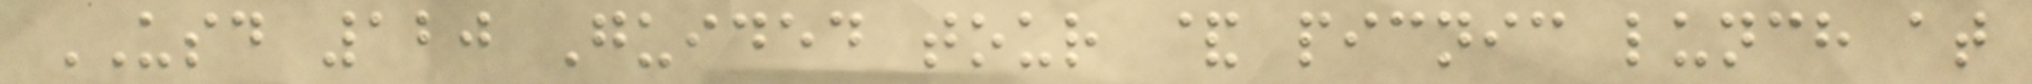USD 120 Guided tour & picnic lunch at
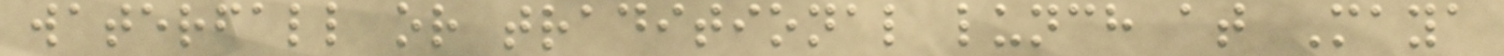waterfall or traditional lunch at Maya
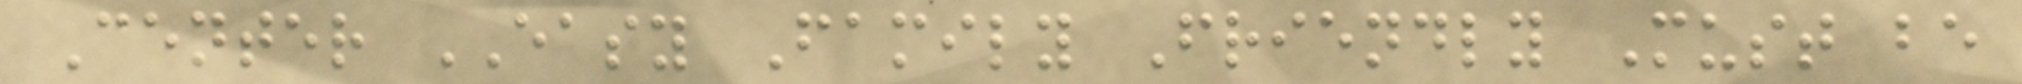Center EASY Family Friendly Must be
